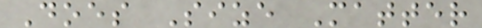Does Size Matter
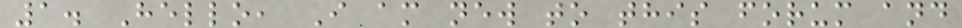1. Hello, I am new to this forum and
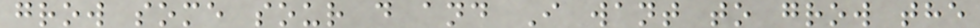grow some sour d and I want to grow the
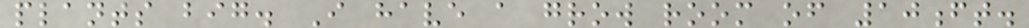plants big. I have a grow room of 10ft.
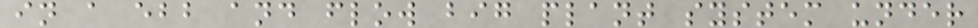in a ebb and flow big plant system under
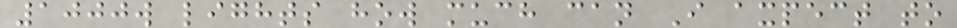1000w lights how much can I axpect to
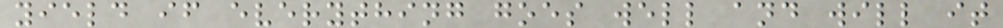yield if everything goes well and will it
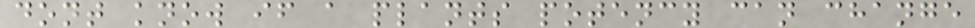dont know if a plants potency can change
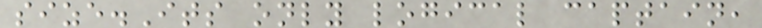size.Its only logical captain,
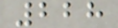228
